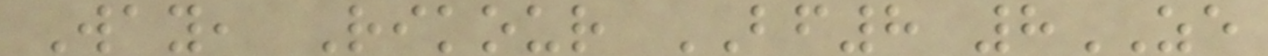Way, Rikour BF8 8ZE
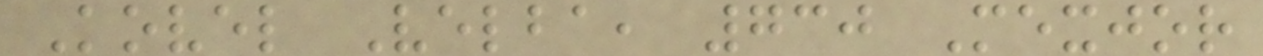Kovel Velba, 730 Mexjor
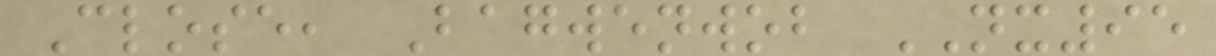Close, Bagwenwob NX95
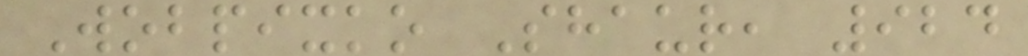Wobpixko Shaur, 924
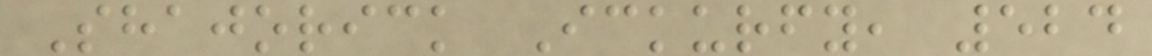Shajorick Ickurfy, 524
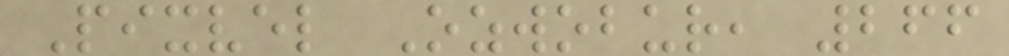Pixvel Ozwobur, 266
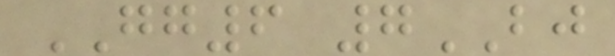GG6 7BJ
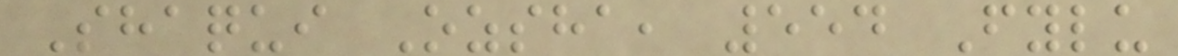Shaqui Ozsha, 554 Fylu
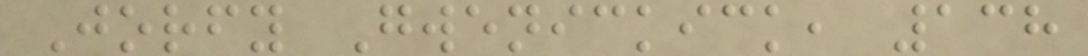Jorfy Gwenickick, 138
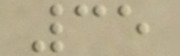35
